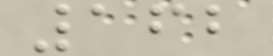162
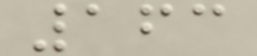163
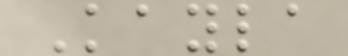Kayla
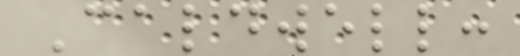Caldwell:
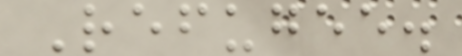Refugee.
